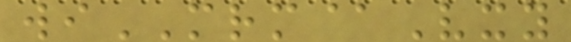wiMRM@Vxy
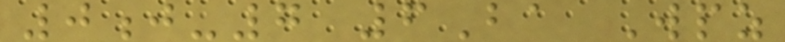0j-7 6Ba Wpz
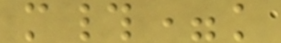m#=k
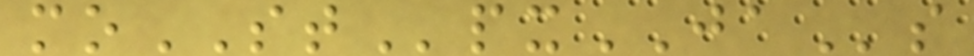moSTpxJAs
